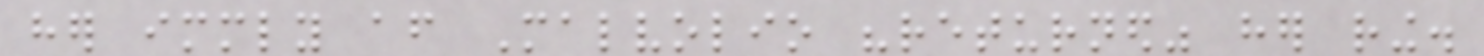her immediately after Malvolio "returned" her ring.
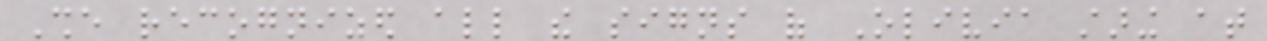She recognized all the signs of Olivia staring at
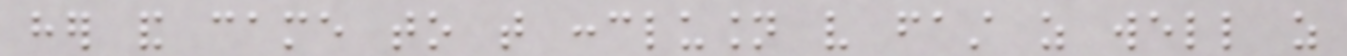her and came to that conclusion very fast as well as
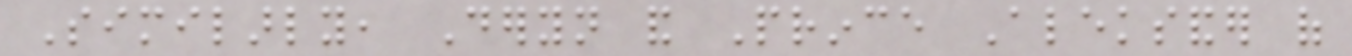Similarly, Deryn and Prince Aleksander of
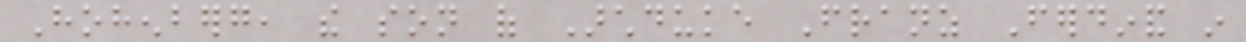Hohenberg, the son of Archduke Franz Ferdinand in
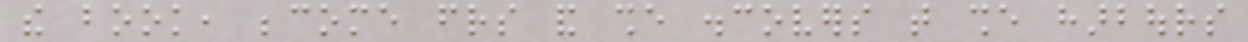the book, become friends and she discovers that she harbours
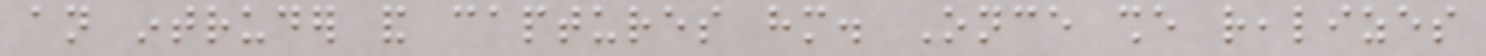an intruder and captures him. Once she realizes
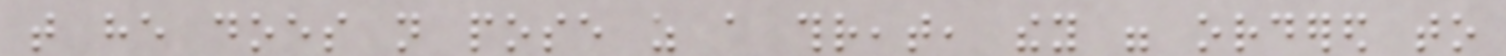that he does not pose as a threat, they were ordered to
